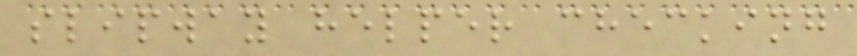slipway helper checking
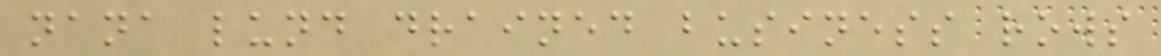nana lund drained business rows
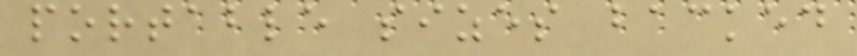portable sizes backed
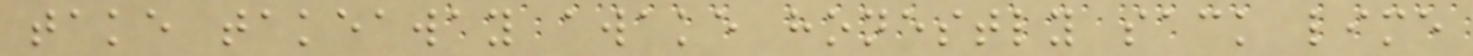take takeaway awake honestly sack lime
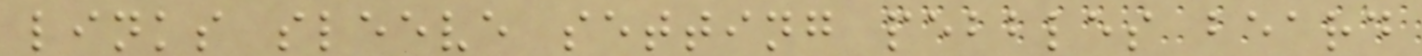links sleeve setting pebbles beard
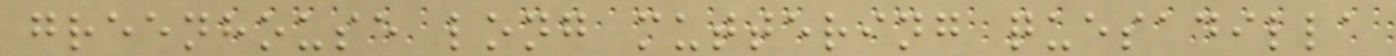greenhouse long muttering quesadilla
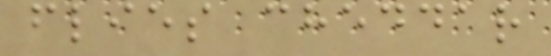flies cheddar
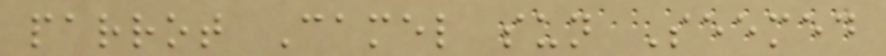parrot Camel sun Seemed
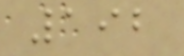192
